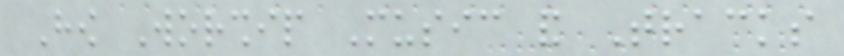How Worship Music and Tracks
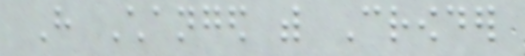Have Changed with Crowder
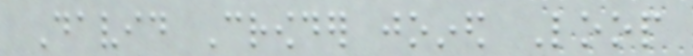David Crowder joined Loop
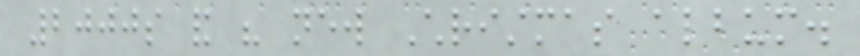2000s and his new Christmas album.
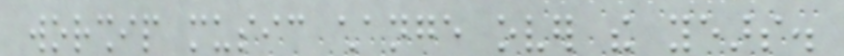worship music change over the years.
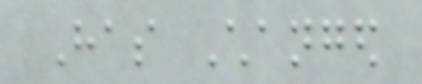Has Changed
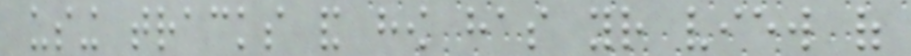using tracks and how has your view of
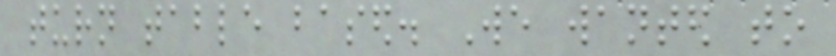turn table based. We wanted to
